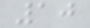10
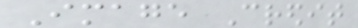Image Credit
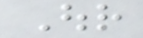Our
